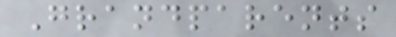Grandparents
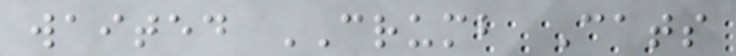waited CRUMB Cats
